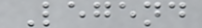Legend
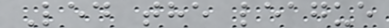Led the league
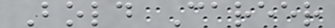Bold Career
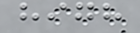high
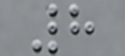8
